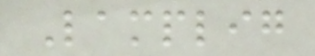Lamplig
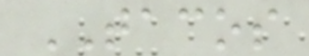TACOS
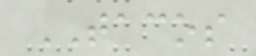TACOS
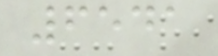6541
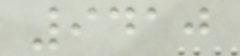9410
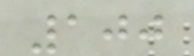100
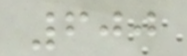600
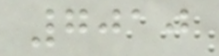7010
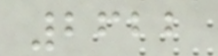2622
